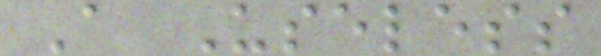A Useless
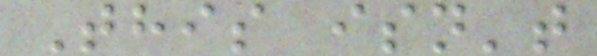This isn't
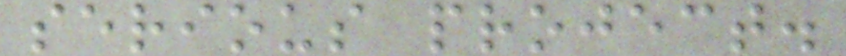serious project.
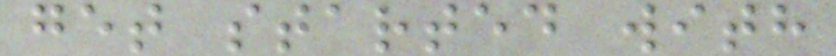get started with
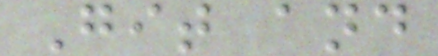Git and
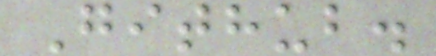Github.
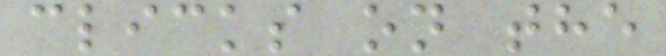clicks on the
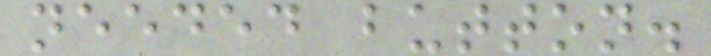needed button.
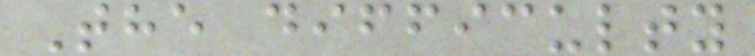The difficulty
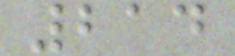214
